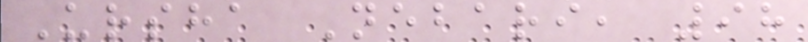Ursha Nebari, 98
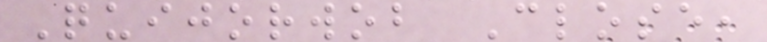Quijorwob Close,
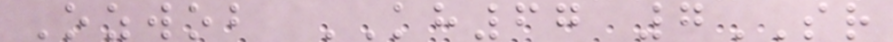Ozwob KH67 7SR
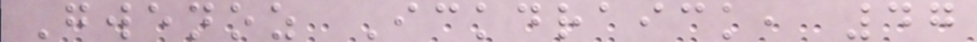Gwenoz Ickdraick, 47
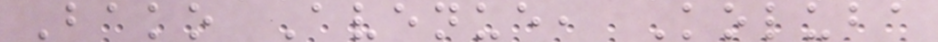Bako Avenue, Koluba
